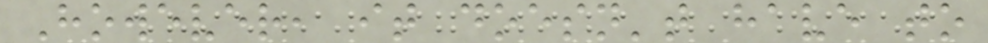However, it doesn't have to
